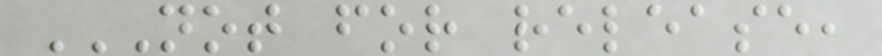NOT FOR RELEASE,
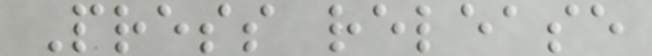Press release
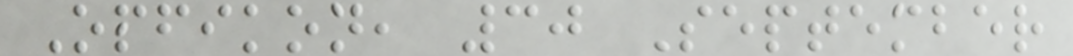Opfikon, 30 September
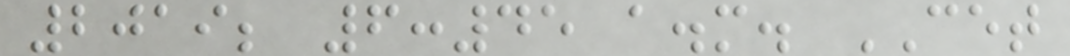2019; 6:45 a.m. CET
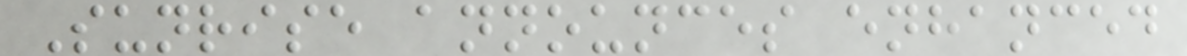Sunrise announces enhanced
